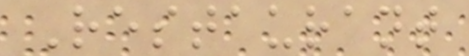Restaurant
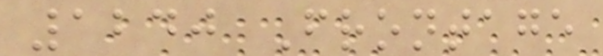1240 Frontage
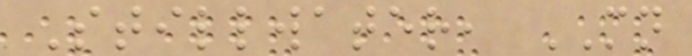Stillwater, MN
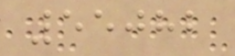55082
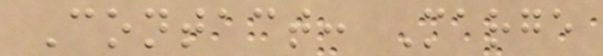Contact: Marge
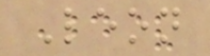Leon
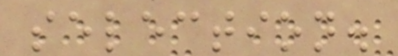selection.
